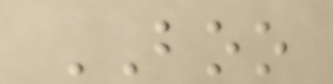BOO
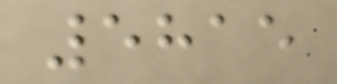5815
